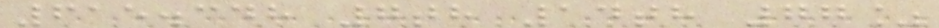615.348 7th 14th 77%
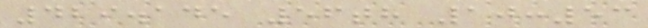429.145 56th 10:53
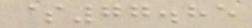$77.85
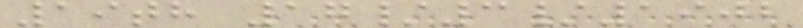19th 17/3/1902
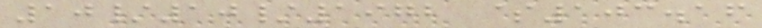10/10/1972 $103.16
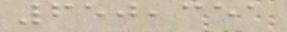650,351
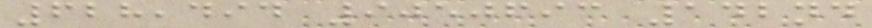628,494 9050693 142nd
